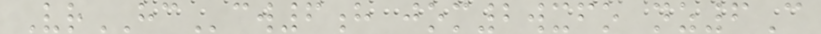VrHCcw6h jom2wxfo nz6C
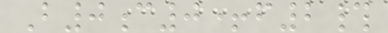B0c0+f2#
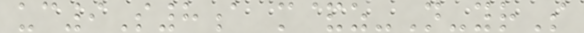uc9S8a m&z-N-yrS
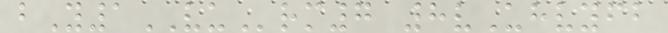bY1VUrm7 8vUhvyfb
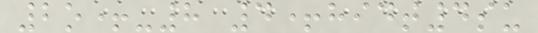2o+-8 4+hidt4su
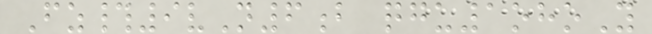Fz#9vN6b qgu1ohoY
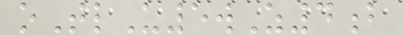oTlU5wZ4b
